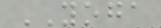YOGA
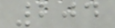204
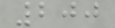200
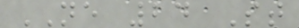NE 24 St
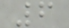6
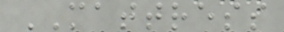MATTRESS
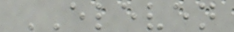ELEVEN
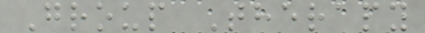Group Therapy
